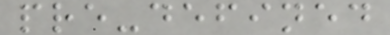pre-defined
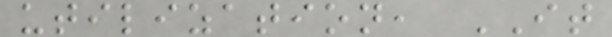utilization, IT
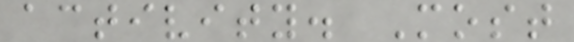activity. Most
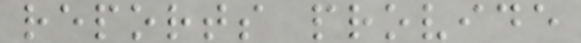reports provide
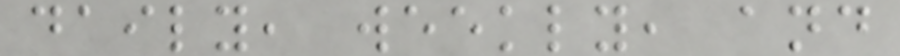daily, weekly, and
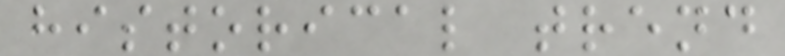historical trend
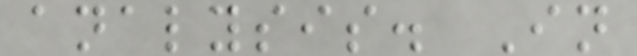analysis. In
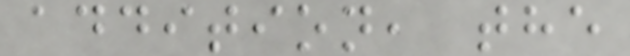addition, the
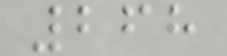268
